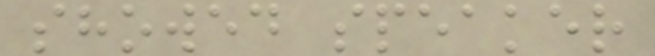showed speaker
